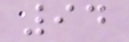94
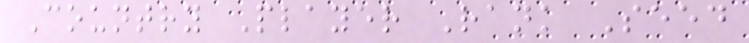Country Player Rank Seed
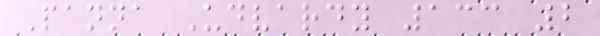Panna Udvardy 133 2
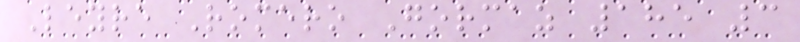Leyre Romero Gormaz 185 3
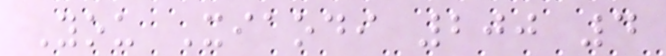You Xiaodi 200 4
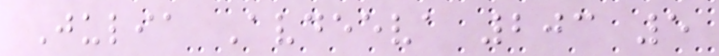Julia Avdeeva 203 5
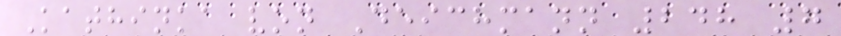Kathinka von Deichmann 248 7
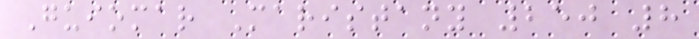Guiomar Maristany 250 8
